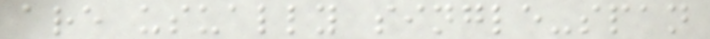are usually single-span
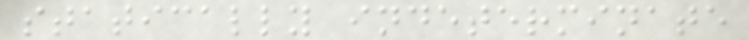statically indeterminate
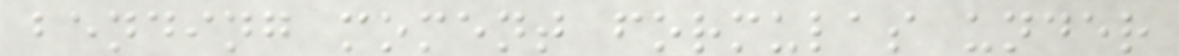bending moment formulas under
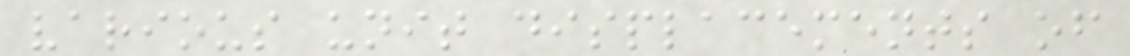various unit displacements of
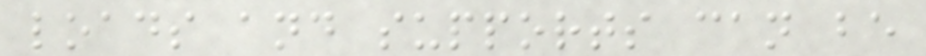loads and supports can be
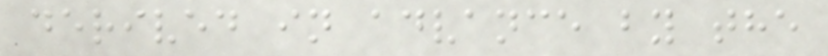derived in advance by the
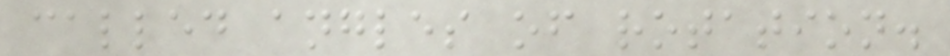called angles of rotation.
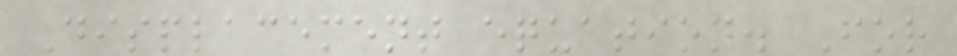Displacement equation. For
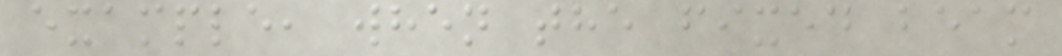example, when the fixed beam
